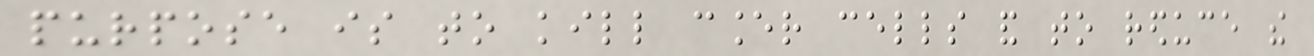purpose is to kill cancer cells and to reduce the
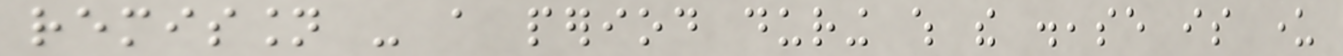remission - a period during which the disease is under
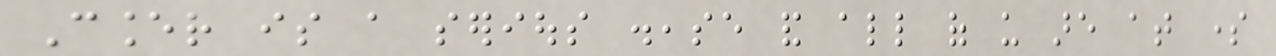Cancer is a serious disease and all of us are at some
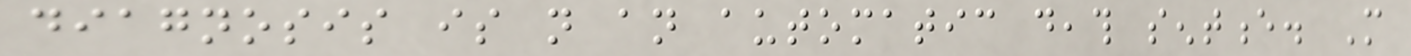diagnosis is not an automatic death sentence. More
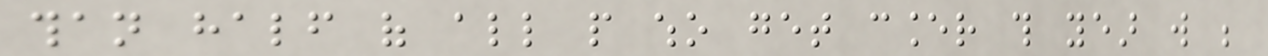than half of all people who get cancer this year will be
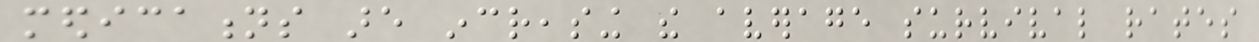medications are increasing the average survival rates
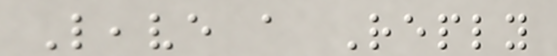Leave a Reply
